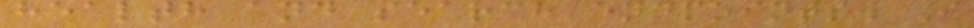health and search endpoints. I
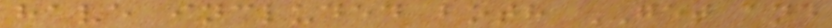have included both GET and
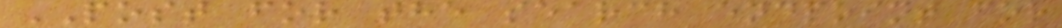POST for the search endpoint for
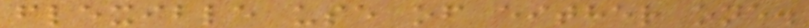flexible use of either one.
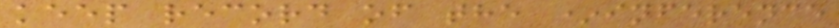keep record of the *inference
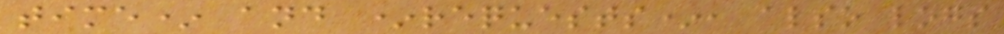time* and *requests*, also logs
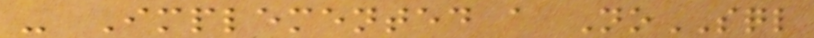- Implemented a NoSQL
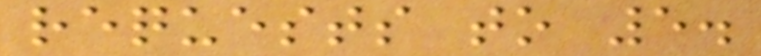requests to 5.
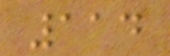114
